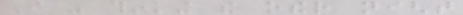I was thinking the other night
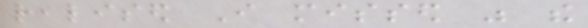realised I missed was the
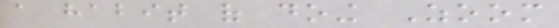a habit of doing Zoom
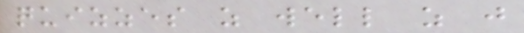quizzes as well as just
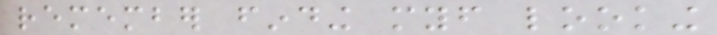remember finding myself looking
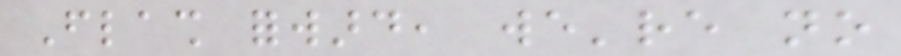Flash forward, we're no
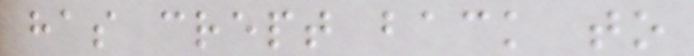has crept back to
